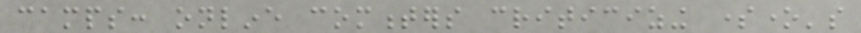camps: online commenters criticizing someone's
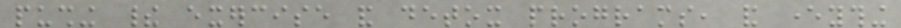pushing their exercise and detox programs, and everything
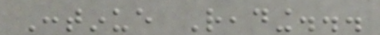Continue Reading...
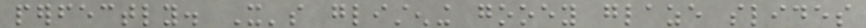perfectly. It's glistening gooey glaze slides
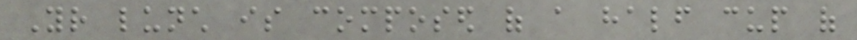Your lunch is composed of a half cup of
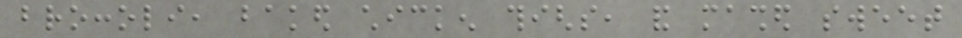broccoli, baked chicken thighs, and mashed sweet
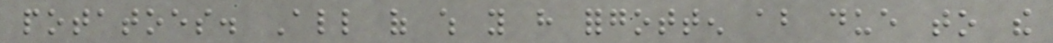potatoes. All of which you have forgotten about due to the
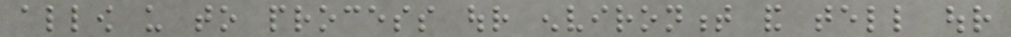allow us to process our environment and tell our
